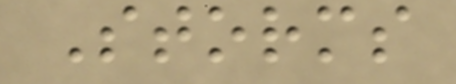Storms
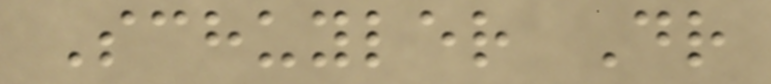Schuyler Dr
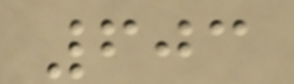603
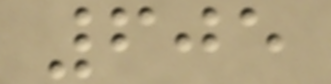605
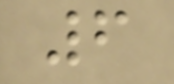6
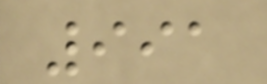991
